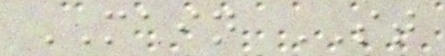MAIN ST
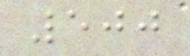500
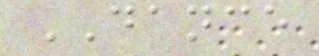DANCE
